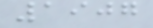1907
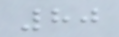80
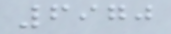6970
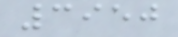3950
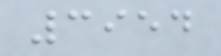3954
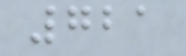721
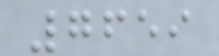7659
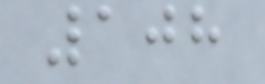108
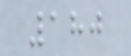180
